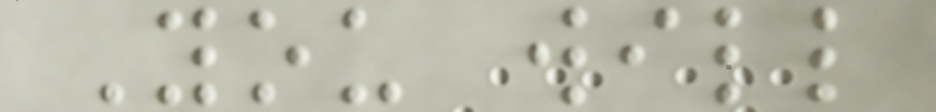You will
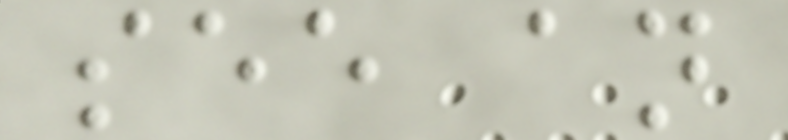see an
